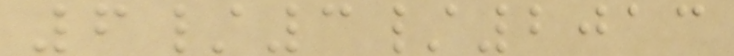6/3/2013
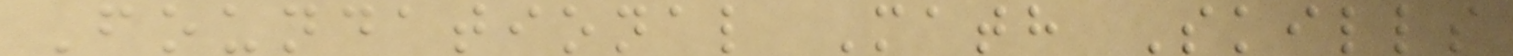Foundational Math Skills
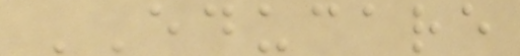EDUCARE
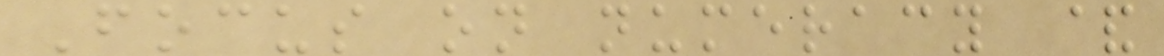Focus on numeracy &
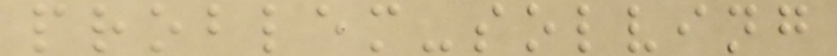problem-solving
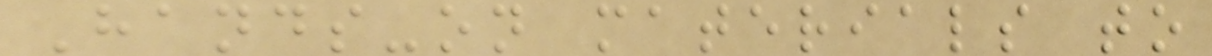Hands-on materials to
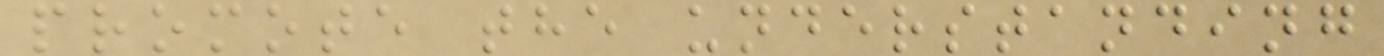promote the understanding
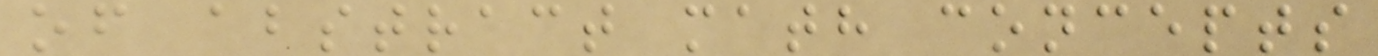of abstract math concepts
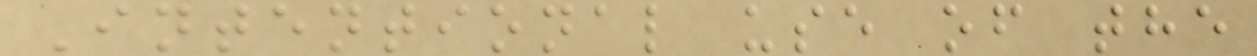Intentional use of the
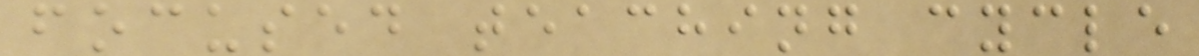focused teaching cycle
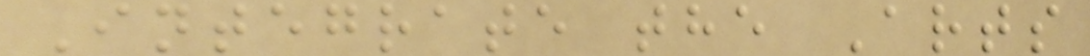Integrate the Arts
